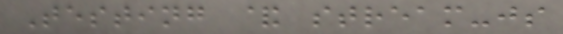Testing & stream-js
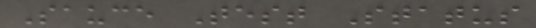Sauce Test Status
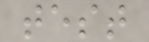test
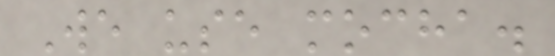We use mocha.
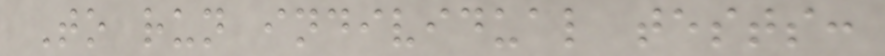To run individual tests:
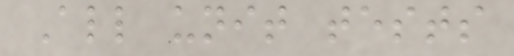All unit tests
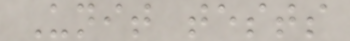Unit tests
